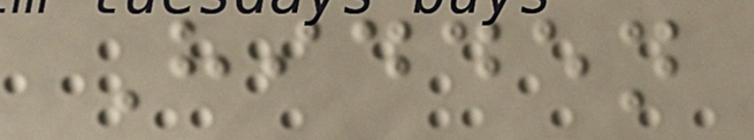Hidden
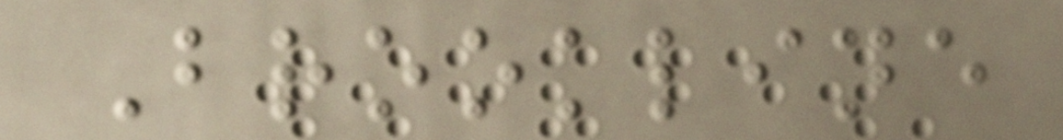Brookline
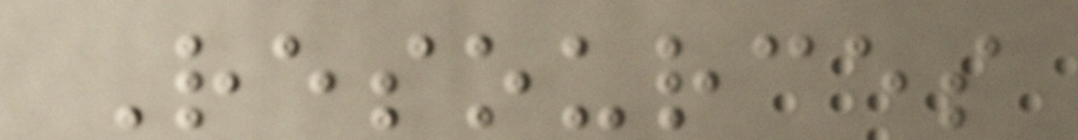Resources
